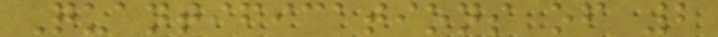Quantifications of 2
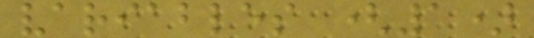variables (1)
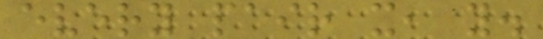every pair x, y.
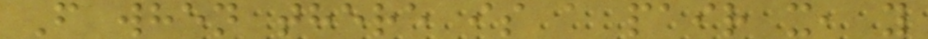F when there is a pair x, y
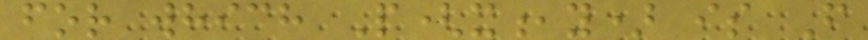for which P(x,y) is F
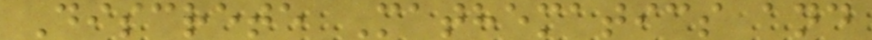Discrete Mathematics and
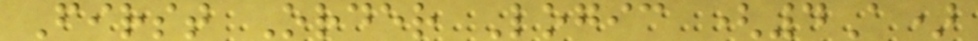First Order Logic (4A)
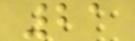21
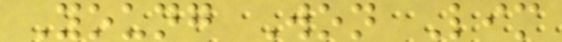Young Won Lim
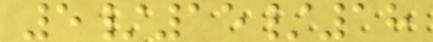5/15/18
